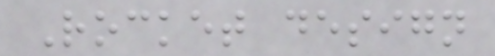Rocket design
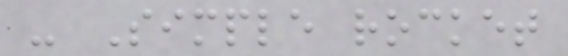- Simple rocket
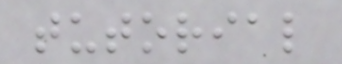tutorial
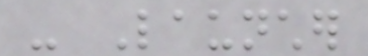- Launcher
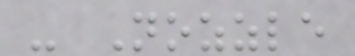- Nozzle
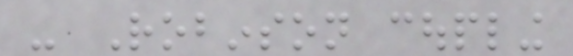- Robinson coupling
